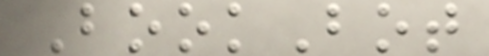BookBot
